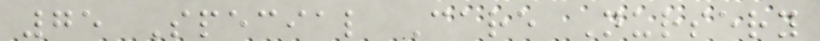75 Special Care Nursery
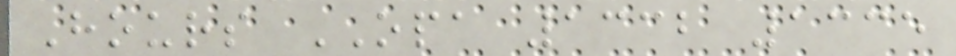Hours OPA 1332 1335
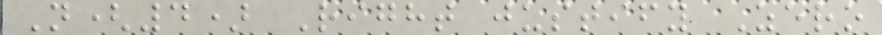N(4) Right justify Zero
